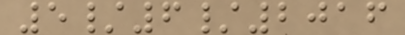5/6/2016
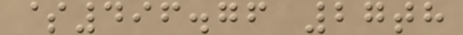$496.76 27th
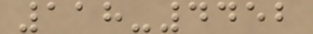118-4452
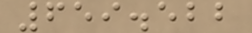659.522
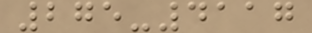275-4117
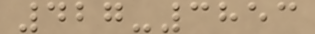427-3853
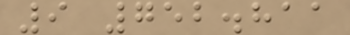9 752.811
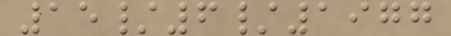15/6/1977
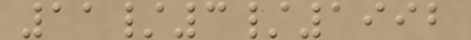11/3/1992
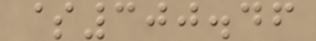$300.46
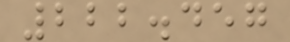222.457
